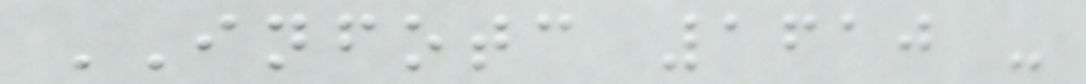INFOTC 1610 -
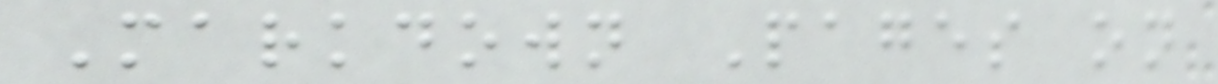Markdown Pages on
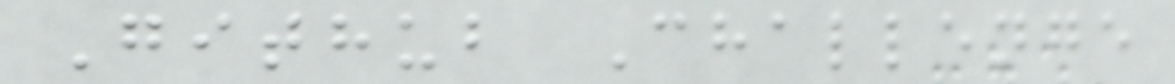Github Challenge
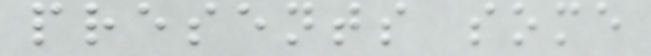presents some
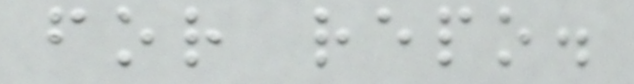for repo.
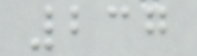237
